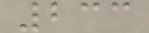233
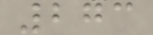273
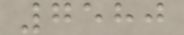7580
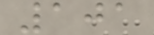101
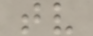tv
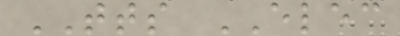TTS ELEC
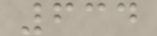634
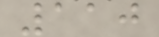110
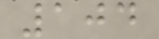104
